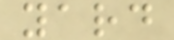yard
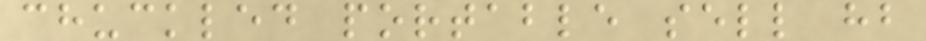chuckled portable sell hb
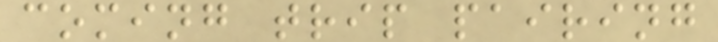coming trip pairing
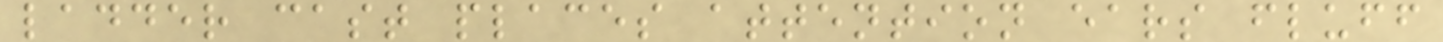ladder cast places attention ears fluff
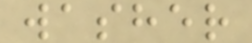washer
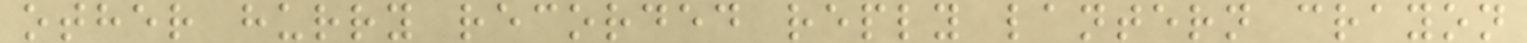other hurry recorded reply lantern crayon
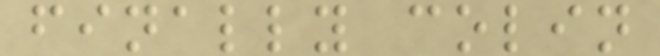finally colin
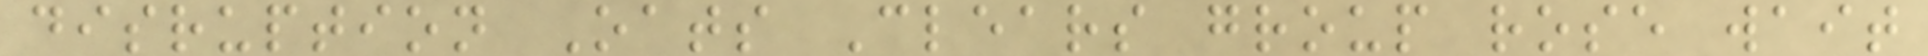disruption Oats Clears group rose wait
